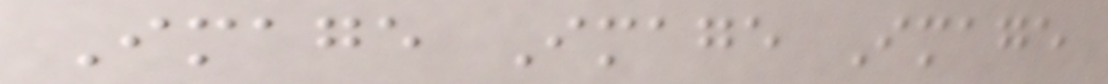Image Image Image
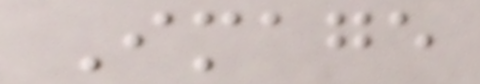Image
